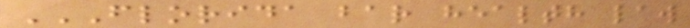FLORIDA BAR HEALTH LAW
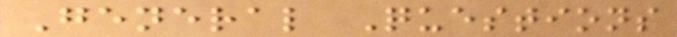General Questions
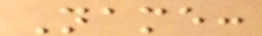Name:
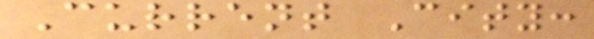Current City:
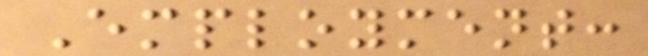Employment:
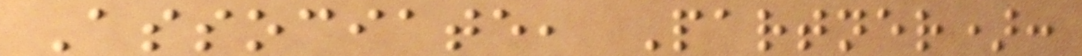Associate, Partner):
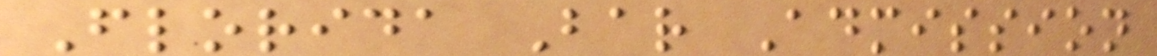Florida Bar Admission
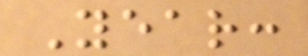Year:
